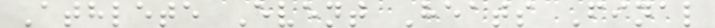Athlete Event Heats Final
